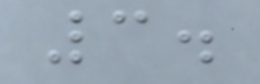3.
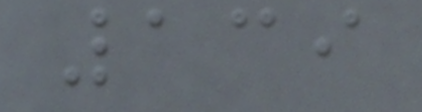139
